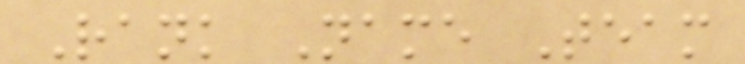Rank Name Team
